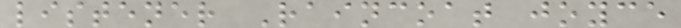listener Raincoat joyce
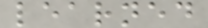learned
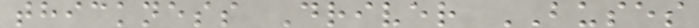thickness Driver BUSES
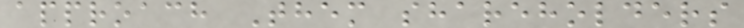approach Them shareholders
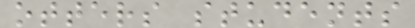otters students
